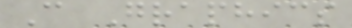C Graphics
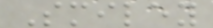Smiley
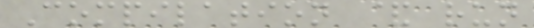Compilation & run
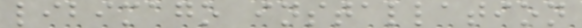libimago installation
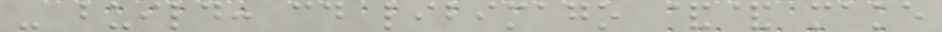- build: cd libimago && make
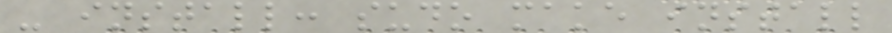- install: sudo make install
